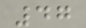47
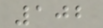102
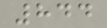844
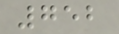752
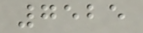7525
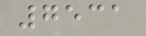7531
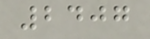2407
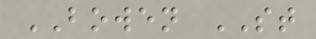BOWEN ST
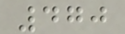470
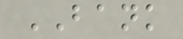BANK
